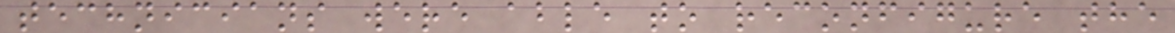technicians were able to reconfigure the
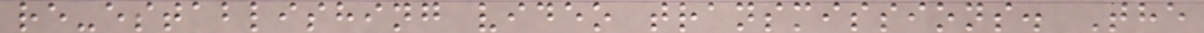re-establishing video transmissions. The
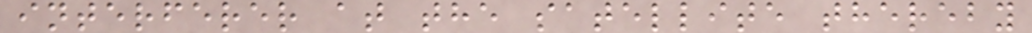interferer at the satellite thereby
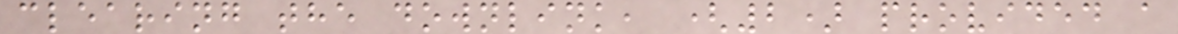clearing the downlink, (2) provided a
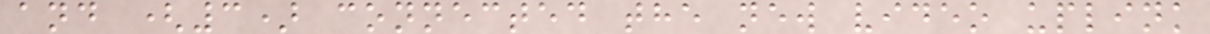and (3) connected the new video uplink
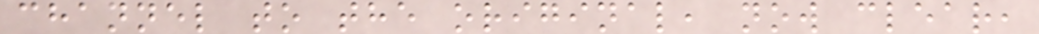channel to the original, now clear,
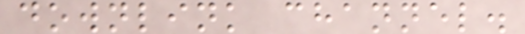downlink channel.
